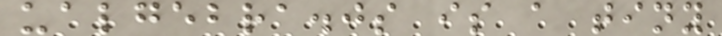ualgebra.js is a tiny
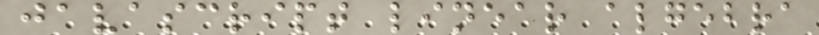javascript linear algebra
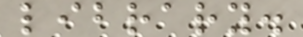library.
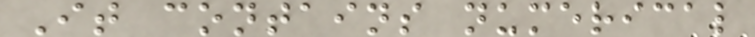It contains numerical
